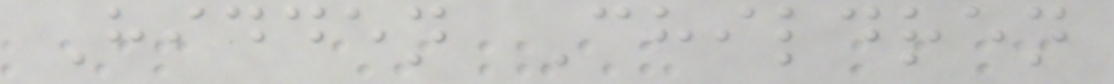Hidden Children
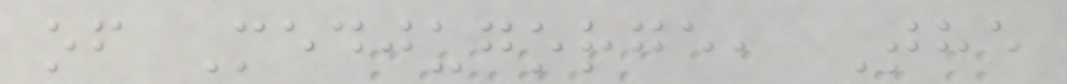of Medjugorge, The
